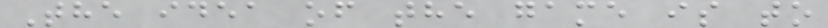The idea of the game is to
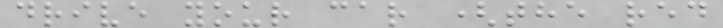drive your car (the red
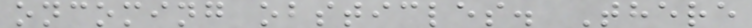oncoming obsticles. There
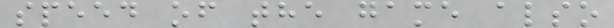speed of the game also
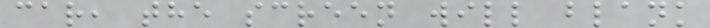car, the screen will blank
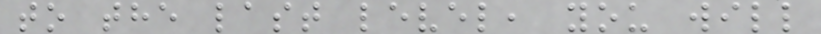to the last level, you will
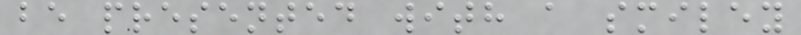be presented with a smiley
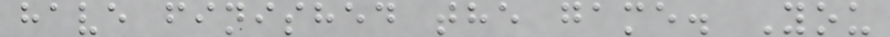have finished the game. You
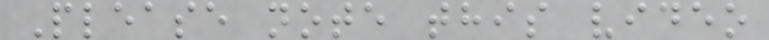Please note this video
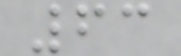63
